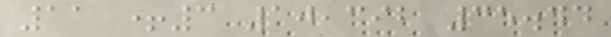11 +3 10,392 35.44
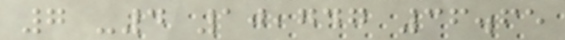7 -4 10,747 36.65
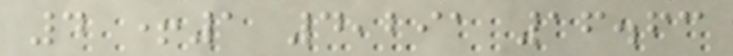4 +1 4,291 16.63
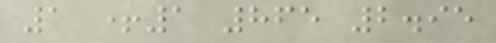1 +1 865 2.95
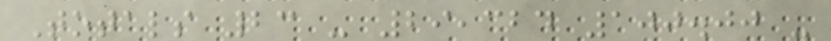Totals 23 - 29,324 100.00 -
